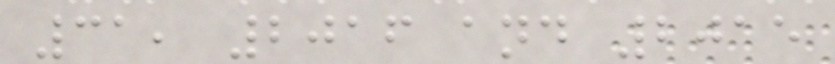31, 2016 and 2015
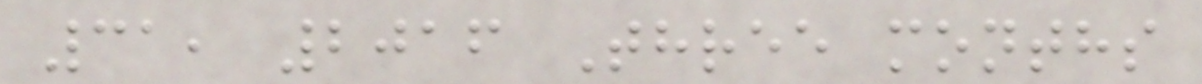31, 2016 Three months
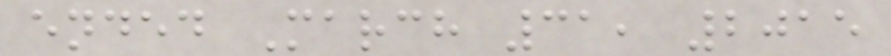ended March 31, 2015
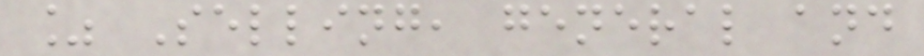% Selling, general and
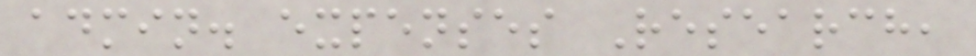admin. expenses Research,
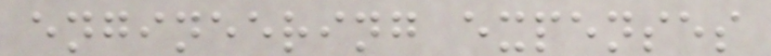engineering expenses
